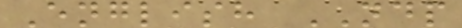English NDP
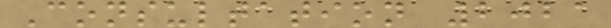Consultation 2021
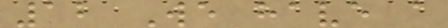12 We have a
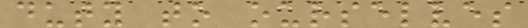duty to ourselves
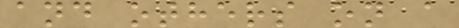and others on a
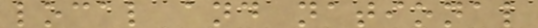local and national
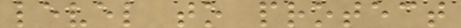level to protect
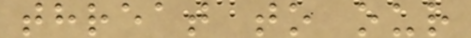threat to our
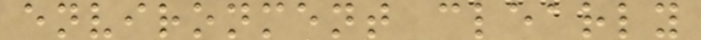environment clearly
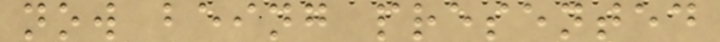now being presented
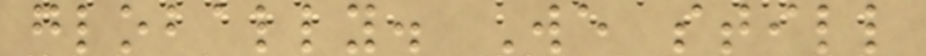globally. We still
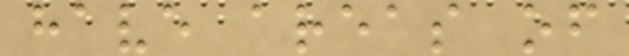have areas of
